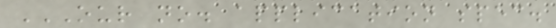OUR NO. APPLICATION SPEC.
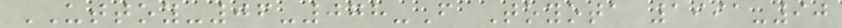UTTOY-06-078-F Toyota 1991-90
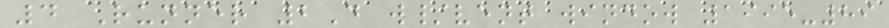4 Runner 2D w/vent window 1995-89
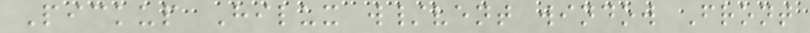Pickup Hilux w/vent window Front
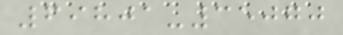69801-35070
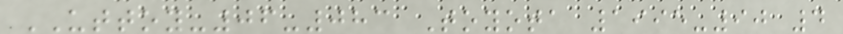UTTOY-06-083 Toyota 1995-90 4
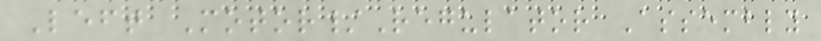Left Motor/Regulator Assembly
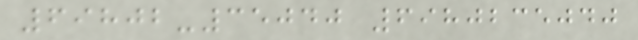69802-35040 6980235040
